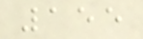155
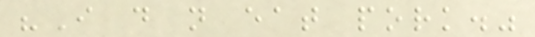"I do not eat pork."
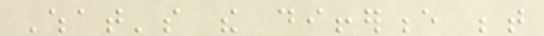What's the difference between
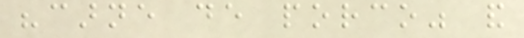"carne de porco" and
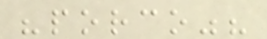"porco"?
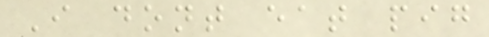I dont eat pig
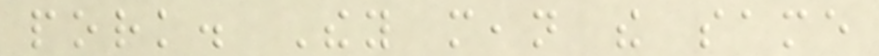pork. They mean the same
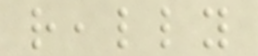really
